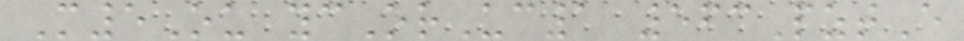M5Ou ycOrUc1 563PztE
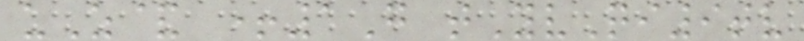uZ& +1G tYvQi9tv
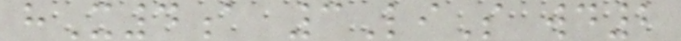hX4a 3LiS wd2
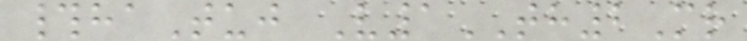#haTuj V1TH2Mr
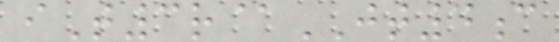iT3r@JT4c
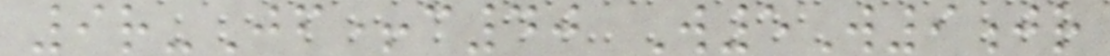9r-Jf+c40 W5W9jr
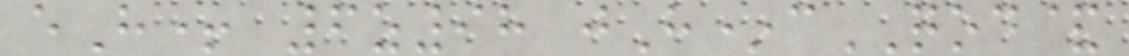eH+ 6z98 jH*cQOD&
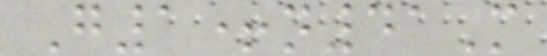G1+n41M
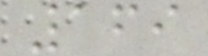169
